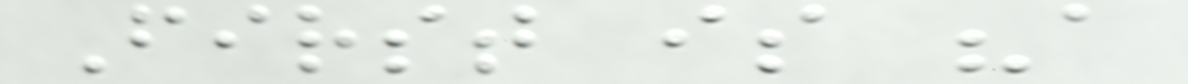First is "a
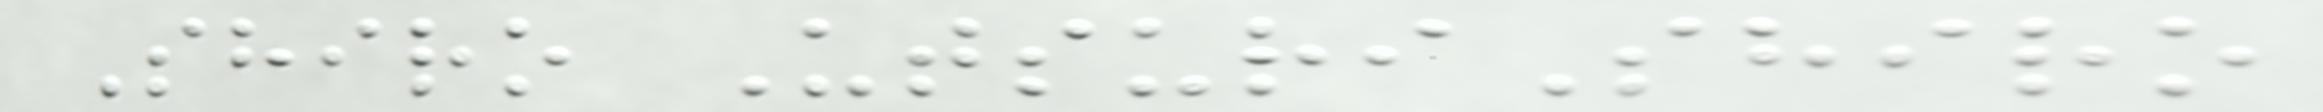Shiro UtsuriShiro
